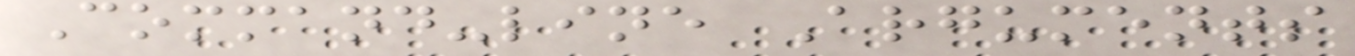Command-line Arguments
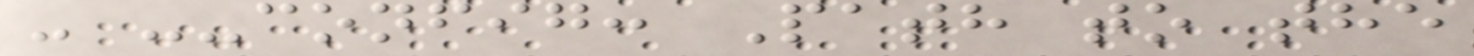- --config: Path to the
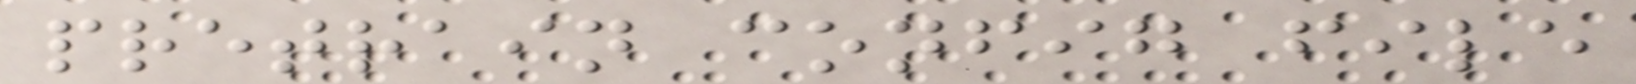pretrain config file
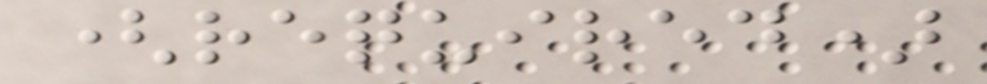(required)
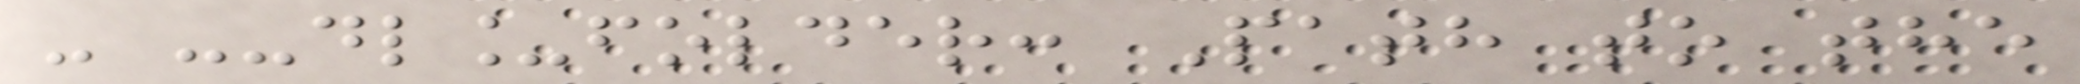- --dl_folder: Path to the
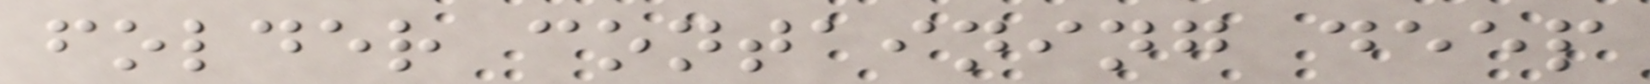folder containing deep
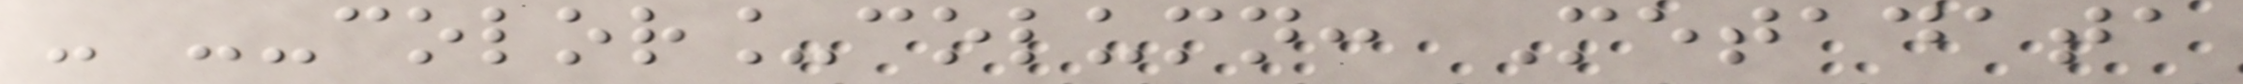- --color_column: Metadata
